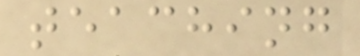teaching
